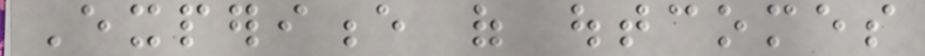Experience of outcomes
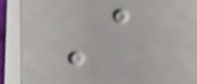A
